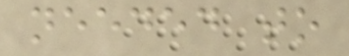needed to
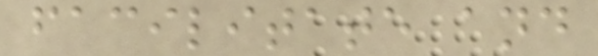facilitate and
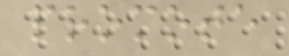promote
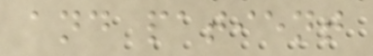and patient
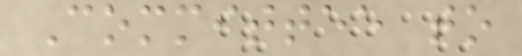Committee to
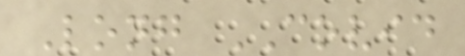Long COVID
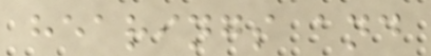hearings and
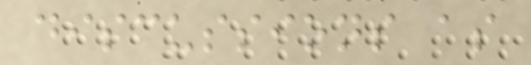discussions as
